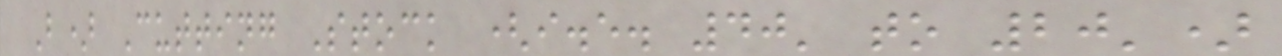B) Cutting Stock (i.e. 40' to 20')
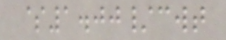$1.00/cwt
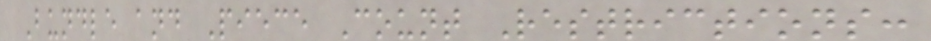Bundle and Piece Count Restrictions:
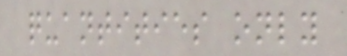quantities only
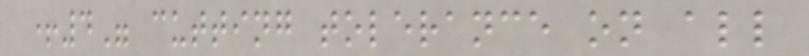+4" cutting tolerance on all
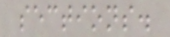sections.
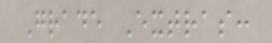Grade Extras:
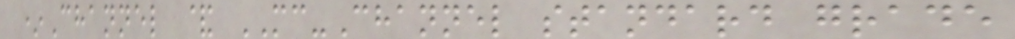*Channel & MC-Channel standard grade
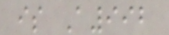is A992
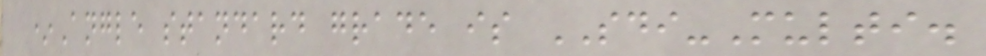*Angle standard grade is SDI-Multi.
